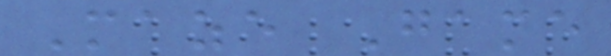Maze Game
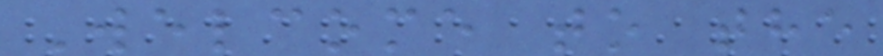Welcome to the
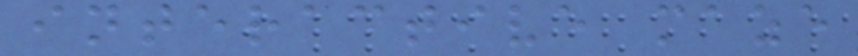interactive maze
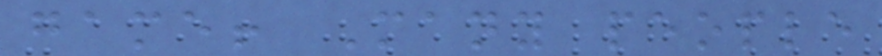game! Many people
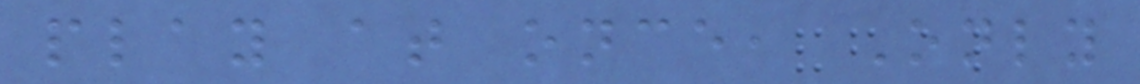play at once, Only
